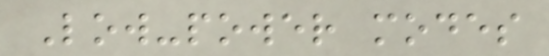Low-power modes
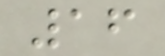16
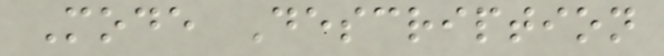Mode Description
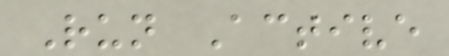Run Active
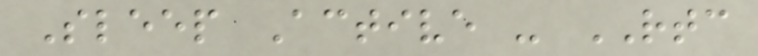Sleep Active - RTC
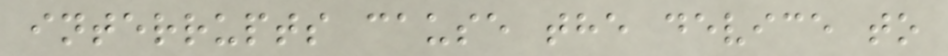interrupts cause the device to
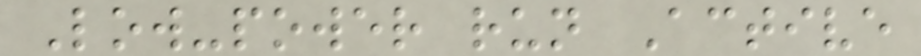Low-power run Active
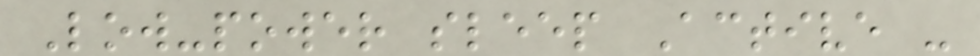Low-power sleep Active -
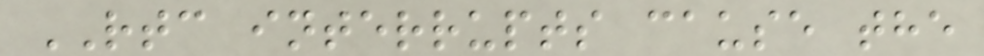RTC interrupts cause the
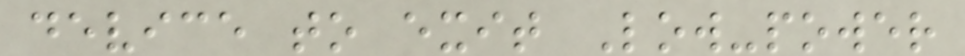device to exit Low-power
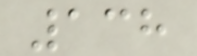138
